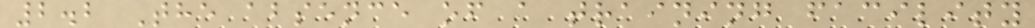2.2 The absence of a training facility
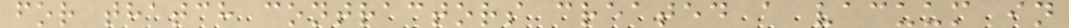for thatch contractors created a vacuum in
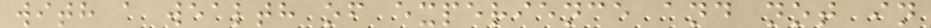with a wealth of experience and not in
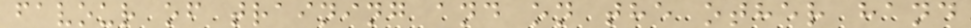favour of training and on the other hand
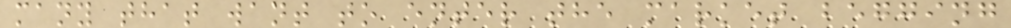many that want to enter the market begging
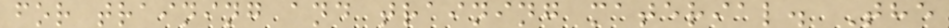for training and training material. The
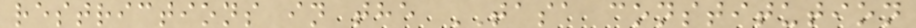restrictions in the TASA constitution
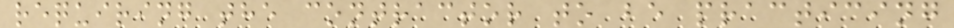requiring the contractor to be practicing
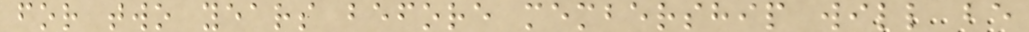for two years before membership will be
